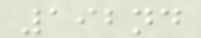192nd
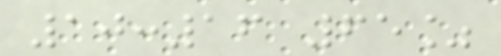10:16 65%
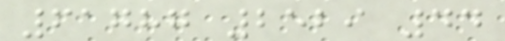61787 2529 44
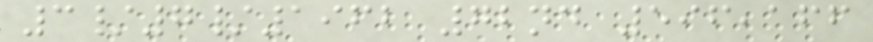3/7/1962 72nd 596,166
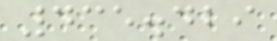435.429
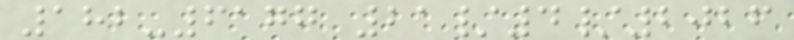182-6177 21/4/2026
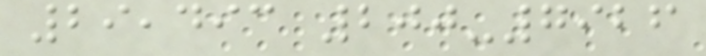29,493 200-7926
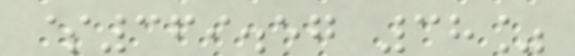$369.57 38%
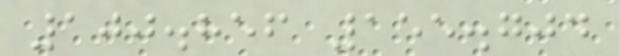100.856 155.704
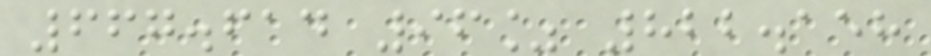667.614 96% 822.158
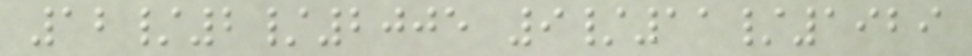12/2/2005 9/11/1929
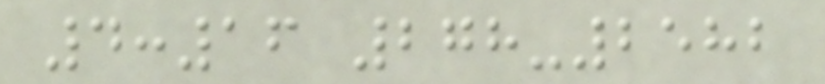4:16 278-2582
